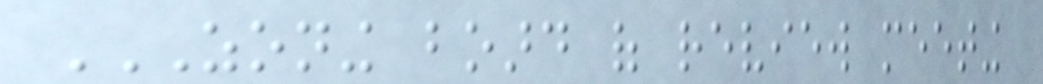ZONING BOARD OF REVIEW MEETING
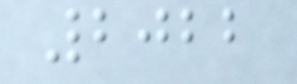2022
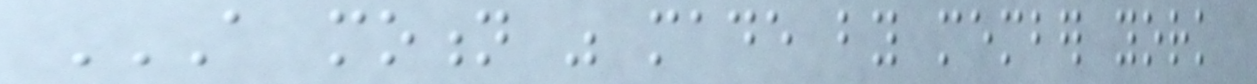A MOTION WAS MADE BY MEMBER YORK
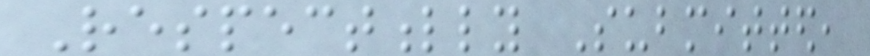Respectfully Submitted,
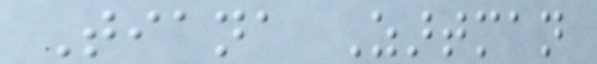Tiana Zartman
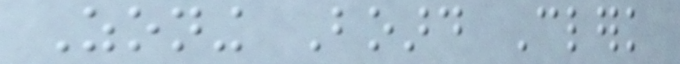Zoning Board Clerk
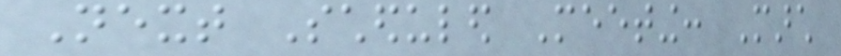Next Scheduled Meeting: March
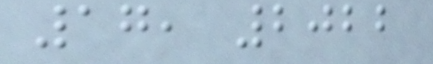17, 2022
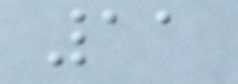11
